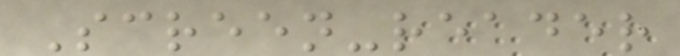Screen-reader
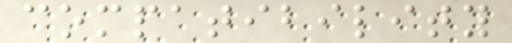compatibility
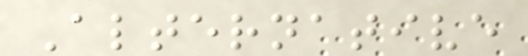Alternative
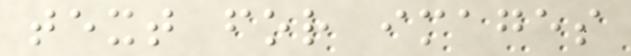text for images
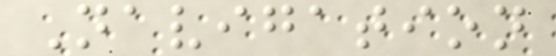Navigation
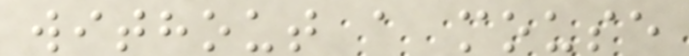without a mouse
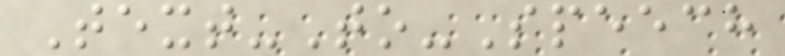Text-To-Speech
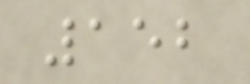152
